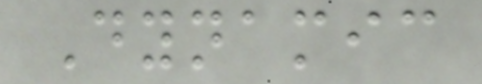Dynamic
